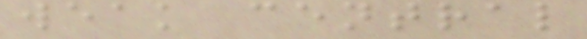weak central
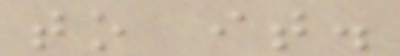to it.
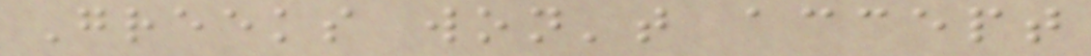Greeks won't accept
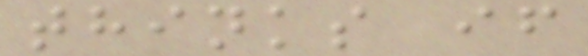thinks if
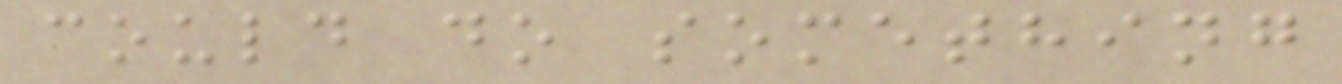could do something
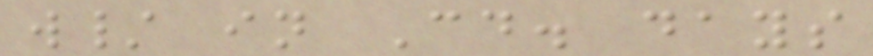w/ in Cd. days
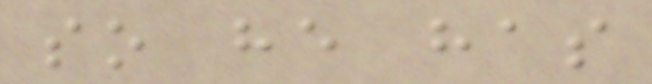so he has
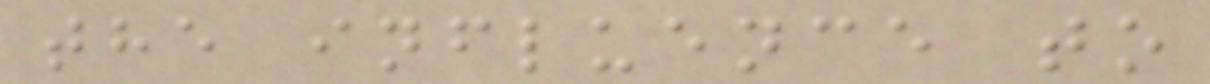the influence to
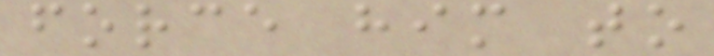force him to
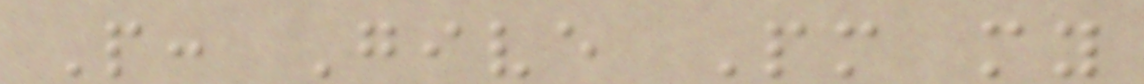P: Give Pm my
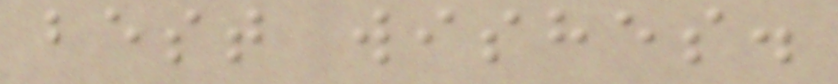best wishes.
